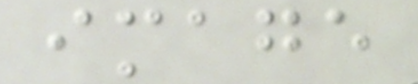image
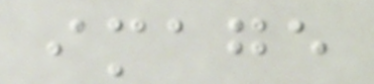image
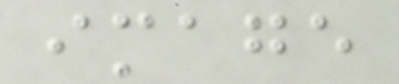image
